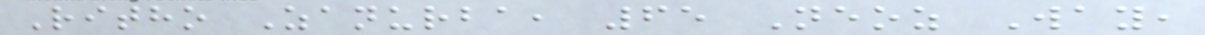Ritho Zanurba, 65 Neoz Way,
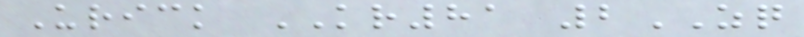Urick KR81 2ZQ
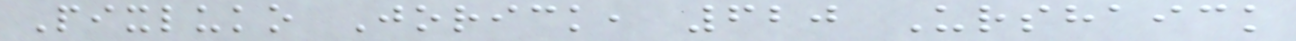Pixluko Jorick, 620 Urshaick
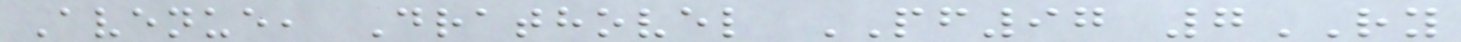Avenue, Drathovel PF97 7RY
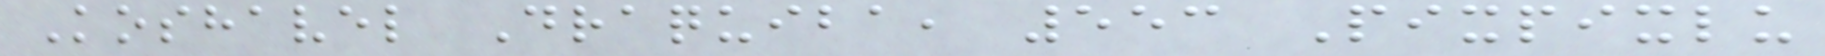Koshavel Draquiba, 553 Pixpixlu
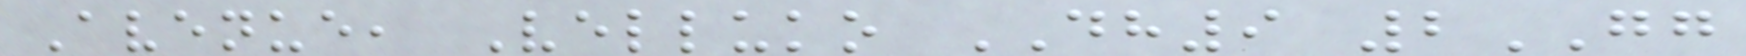Avenue, Velluko DH9 2GG
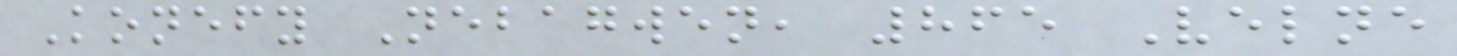Konefy Nebagwen, 865 Velne
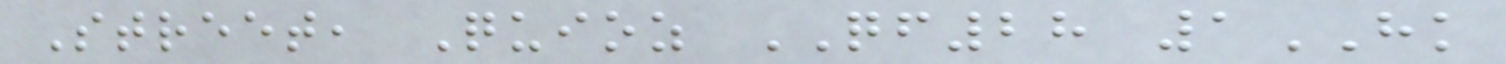Street, Quioz QF28 1HK
